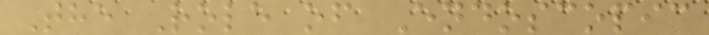The Role of Endoscopic
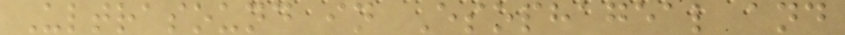Ultrasound in Esophageal and
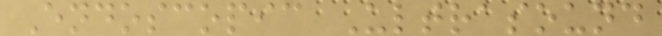Endoscopic Ultrasound
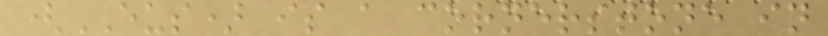(EUS) is a cornerstone in
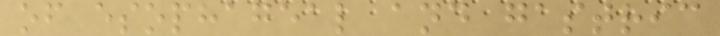of esophageal and gastric
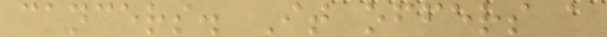cancers. It offers a
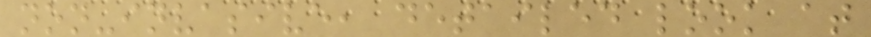non-invasive, detailed look at
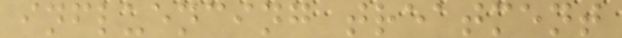influencing treatment
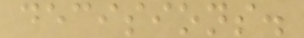decisions.
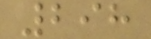298
